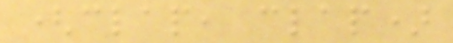(clap, clap)
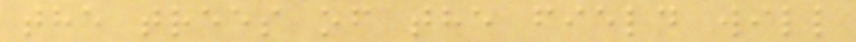the trees of the field will
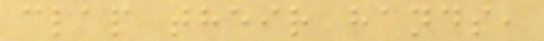clap their hands,
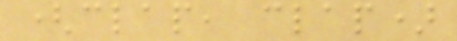(clap, clap)
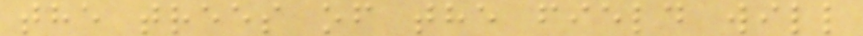the trees of the field will
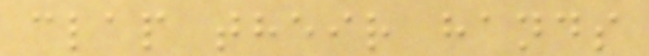clap their hands
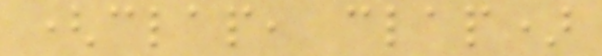(clap, clap)
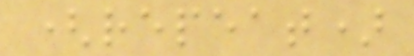(repeat)
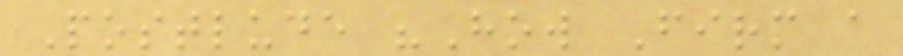Postlude "How Firm a
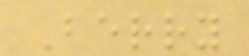Berry
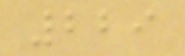229
